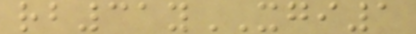rb31yXGI1
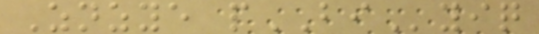Znzye pBIyiq
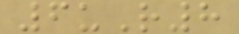6uR8
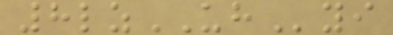8lzUHyi
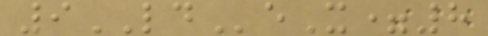9LDeX=8
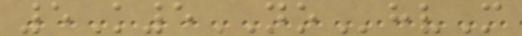5K5NOhvM
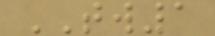TW1
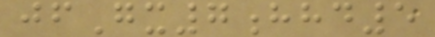jfGx7hhd5
